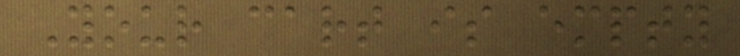Your cart is empty
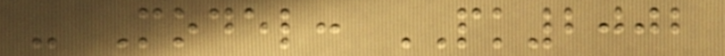- Model: PK2002
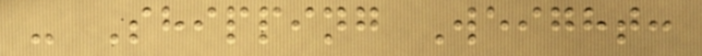- Shipping Weight:
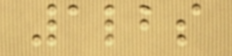1lbs
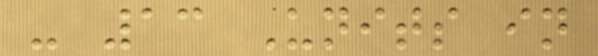- 13 Units in
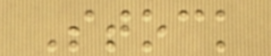Stock
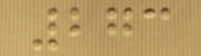273
